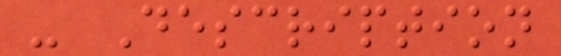- Description
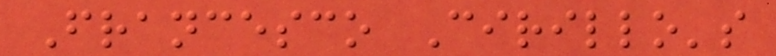Francesco Cirillo's
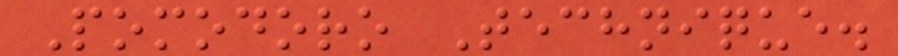Pomodoro Technique.
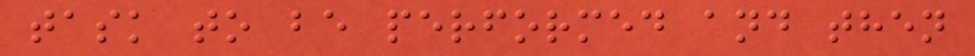task to be performed and then
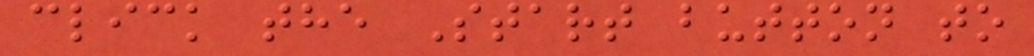click the Start button to
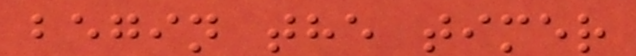begin the timer
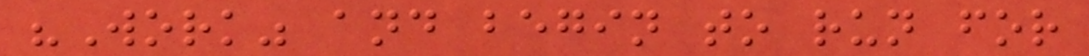"Work" and begin to run for
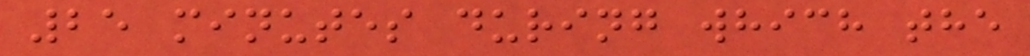25 minutes during which the
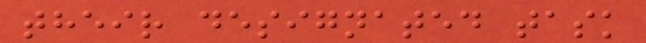their designated task
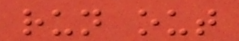run out
